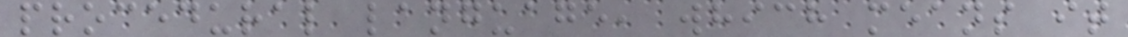procedural language, which means it
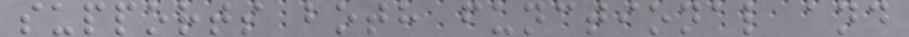supports both functional and
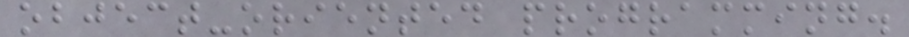object-oriented programming.
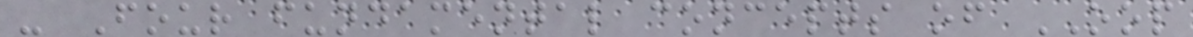- Four fundamental concepts of OOP
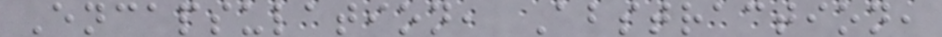Encapsulation, Abstraction,
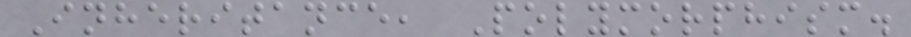Inheritance, Polymorphism.
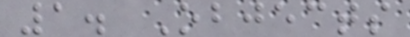1. Objects
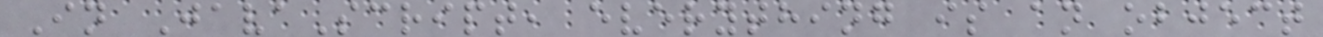In JavaScript, everything is an object
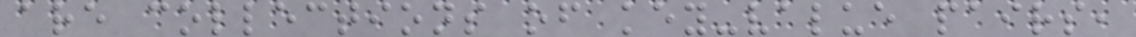are collections of key-value pairs,
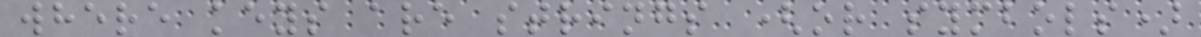where keys are strings (or symbols)
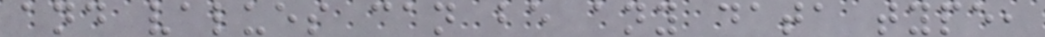and values can be any data type,
